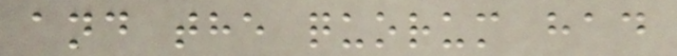and the quorum had
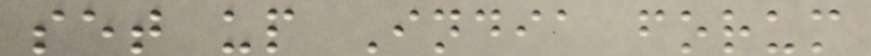set up India forum
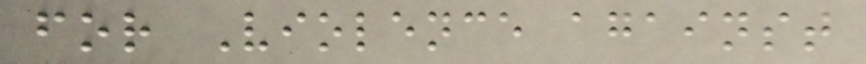for Violence against
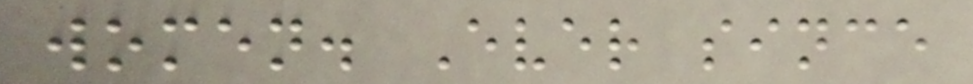women. Ever since
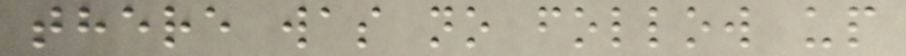there was no follow up
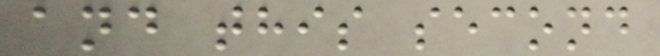and this second
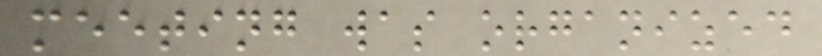meeting was organized
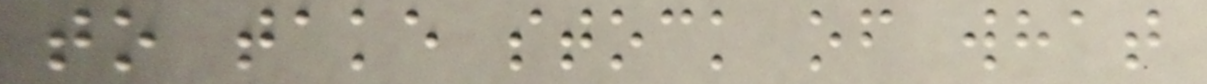to take stock of what
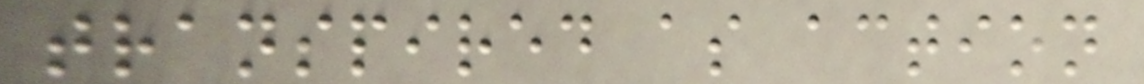transpired as action
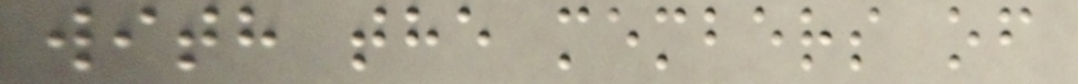with the members of
